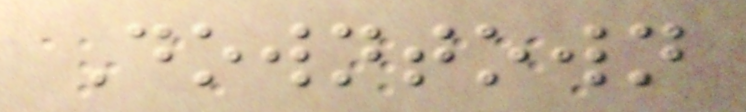Downtown
